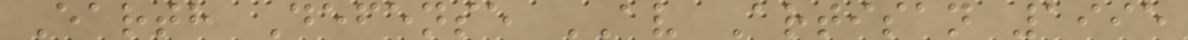Earth Defense AV Artisan 1995
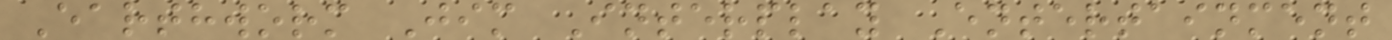Earthworm Jim Interplay Entertainment
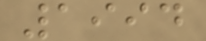1994
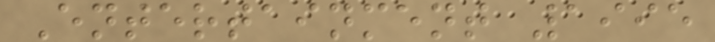Entertainment 1995
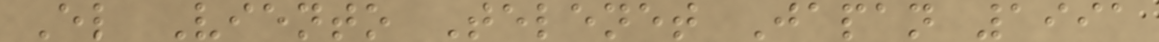El Viento Telenet Japan 1991
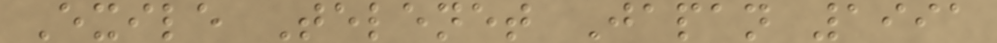Exile Telenet Japan 1991
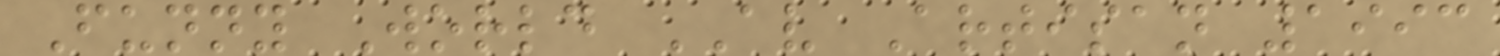Funny World AV Artisan 1993
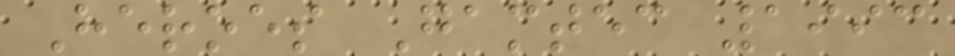Heroes Gamtec 1993
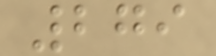279
